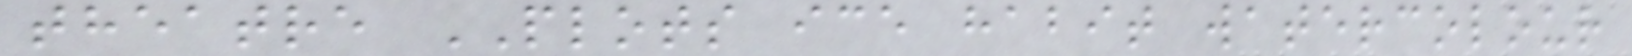theatre PLOTS ice habit watercolour
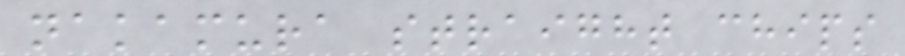nakamura straight chips
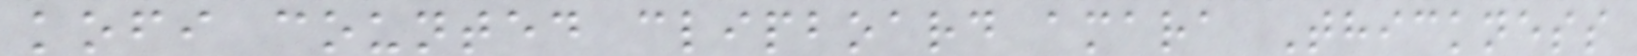kofi counted clipboard amara Thickness
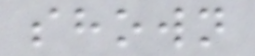shown
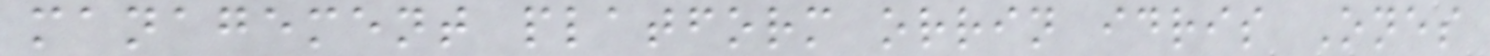management platform orrin idris Ones
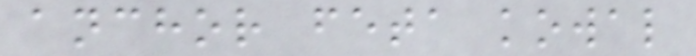anchor feta kowal
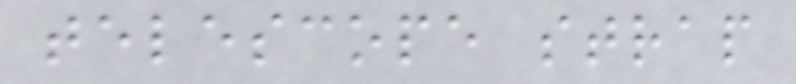telescope strap
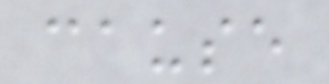cause
